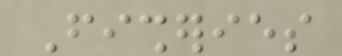Fisheries
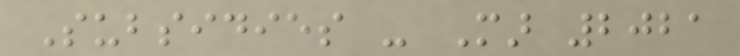Subsidies - Mar 2021
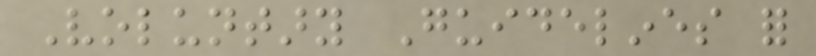Voluntary Guidelines for
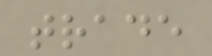trade
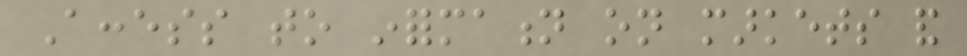Access to information on markets and
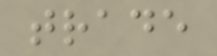trade
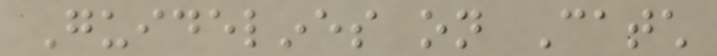Guidelines on Catch
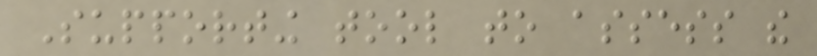Supporting tool to assess the
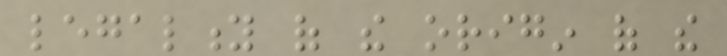legality of the origin of the
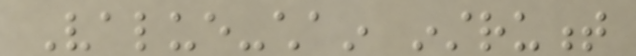Value-chain instrument
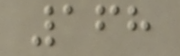168
